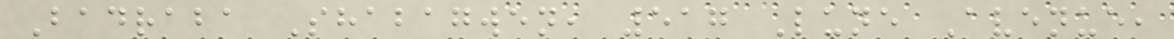Badraba Shabagwen, 517 Lune Avenue,
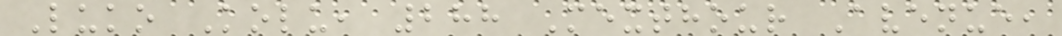Luko Kolu, 288 Mexthour Avenue,
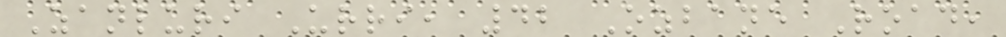Zanluri Urri, 42 Ozbane Road,
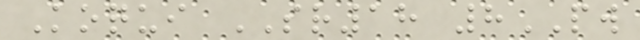Koqui SR18 8PW
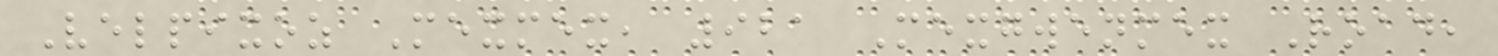Velpixoz Mexmex, 921 Mexgwenmex Road,
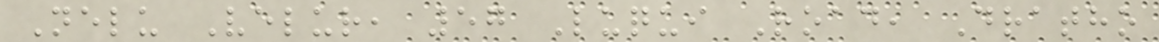Nelu Velur, 57 Luqui Road, Dratho
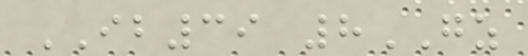IB39 8GZ
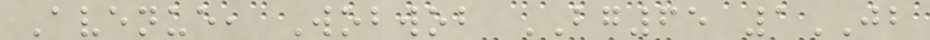Avenue, Wobwob BG65 1JB
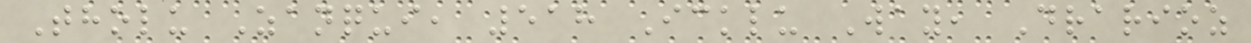Tholu Zanqui, 518 Icklu Way, Drarioz
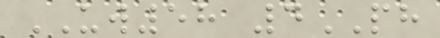UW58 4PH
